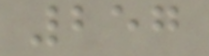257
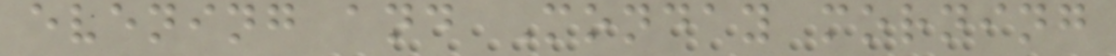evening and Monday morning
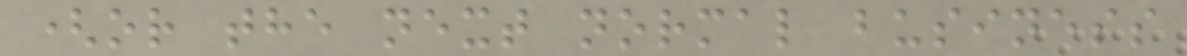(or the next normal business
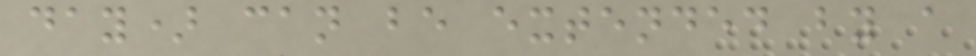day) can be extended by a
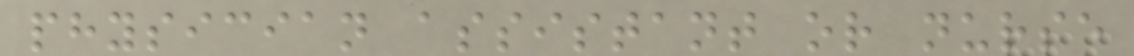physician assistant or nurse
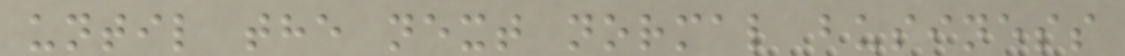until the next normal business
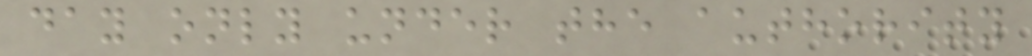day only under the authority
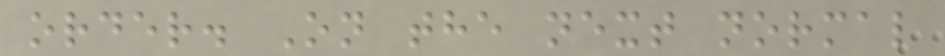order. On the next normal
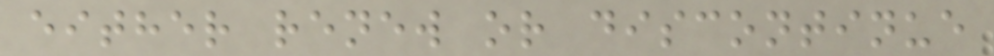either renew or discontinue
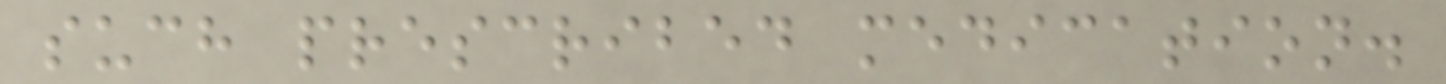such prescribed medication.
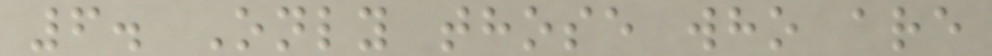6. Only those who are
